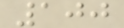100
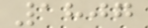1807
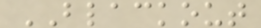BLACKOUT
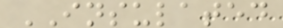INSULATED
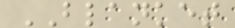BLANKET
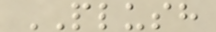PLUSH
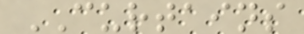CURTAINS
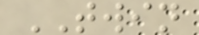TWIN
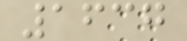1637
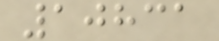10831
